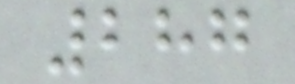287
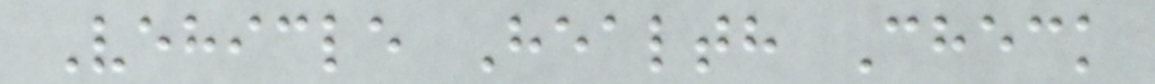Vehicle Health Check
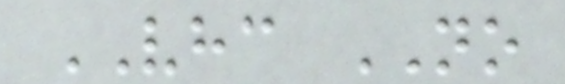VHC NO
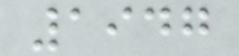1947
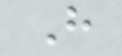H
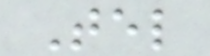Tel
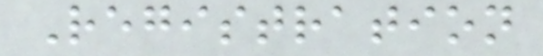Registration
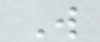W
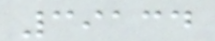39134
